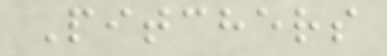Pitchers
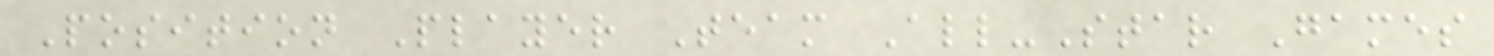Position Player Team All-Star Games
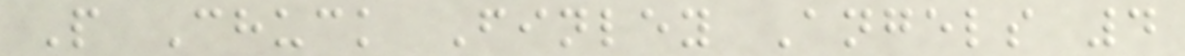P Chuck Finley Angels 4
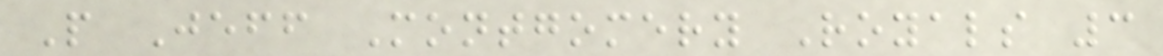P Jeff Montgomery Royals 3
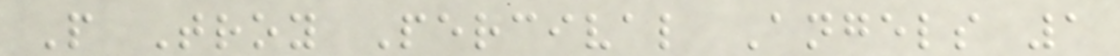P Troy Percival Angels 1
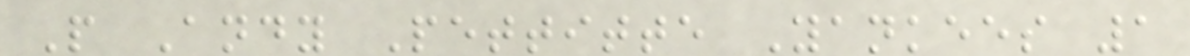P Andy Pettitte Yankees 1
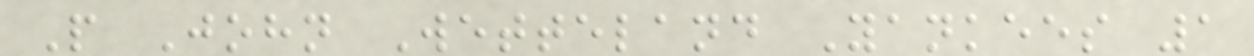P John Wetteland Yankees 1
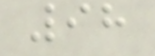98
